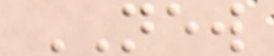NEW
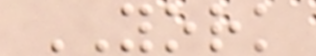YORK
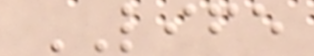LIFE
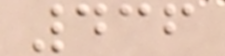436
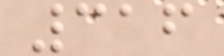316
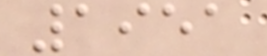1951
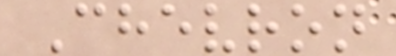Chevron
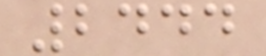2444
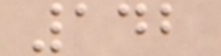142
